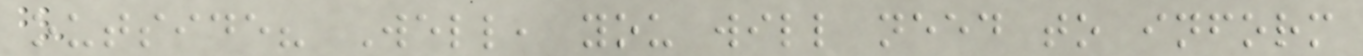outside? Well, you will need to inform
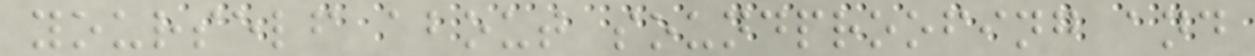yourself about soundproofing and
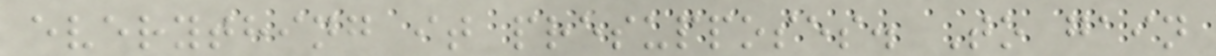everything it presupposes. To gain
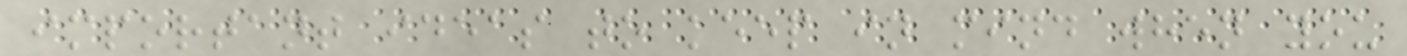important ideas to keep in mind when you
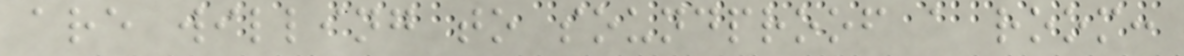are willing to soundproof a room:
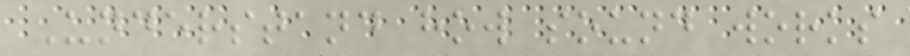Understand how sound works
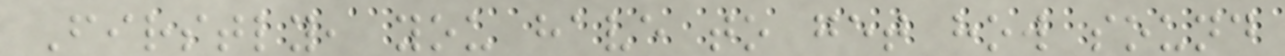Firstly, you have to get how sound
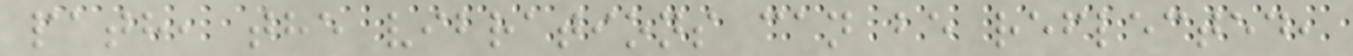path, the vibrations can be reflected,
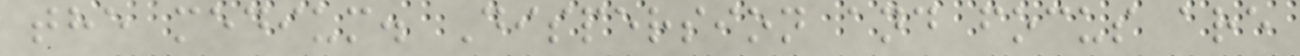the medium. Dispersion and focus are
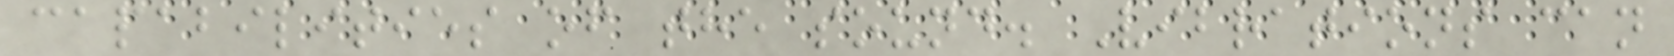capabilities of the sound. Vibrations can
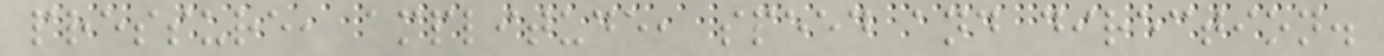pressure, amplitude, speed and direction.
